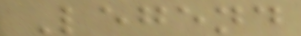Legend
